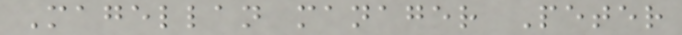Magellan manager Peter
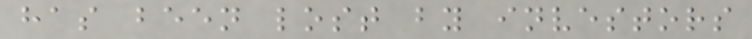has been lost by investors
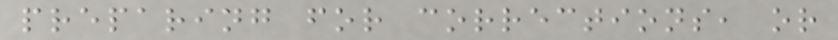preparing for corrections, or
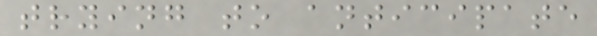trying to anticipate
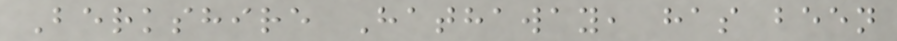Berkshire Hathaway, has been
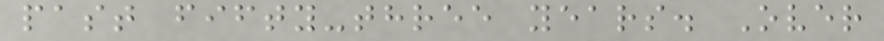past fifty-three years. Over
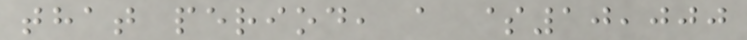that period, a $10,000
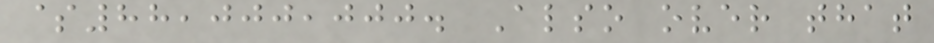$88,000,000. Also over that
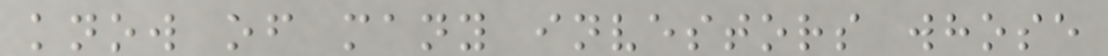know of many investors whose
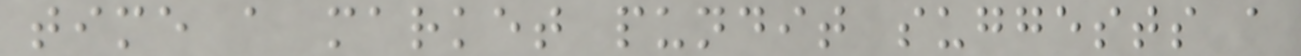time a market pundit suggests a
